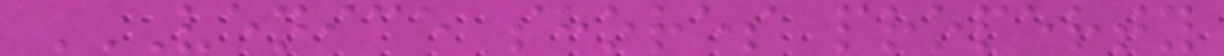VENICE SHORES PROPERTY
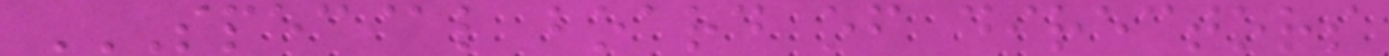SPECIAL BOARD OF DIRECTORS
